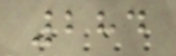284
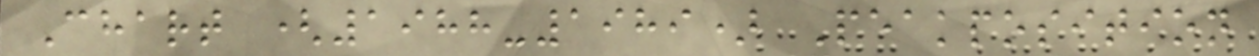Chart (1988-1989) Peakposition
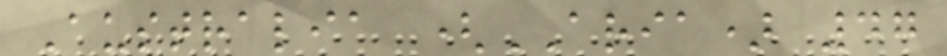Australia (ARIA) 47
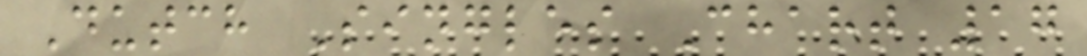Dutch Singles Chart 17
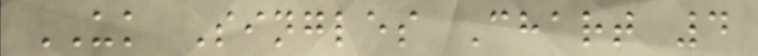UK Singles Chart 4
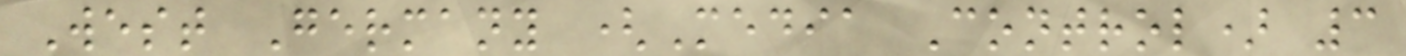West Germany (Media Control) 3
